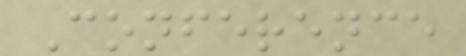Conference
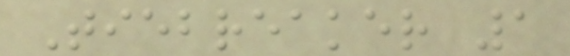Tiebreaker 1
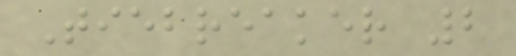Tiebreaker 2
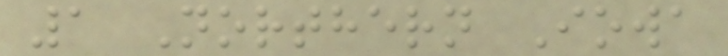1 Northern Iowa
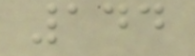144
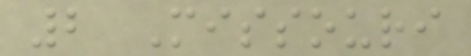2 Missouri
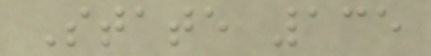State 135
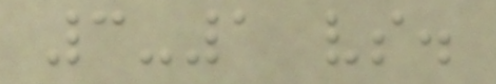3-1 vs.
